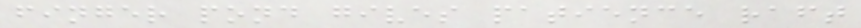finger pond gives patience raft
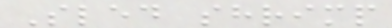Sled shrimp
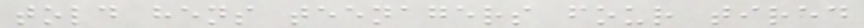told hens teenagers four tired
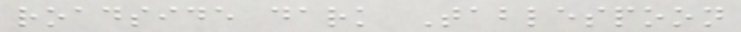roadside dark Tablespoon
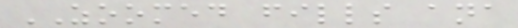ZOOMED fills ana
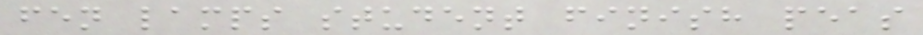fen lamps student finish peas
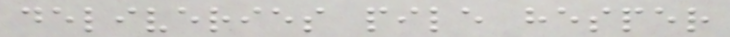deliveries pile hesper
